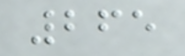265
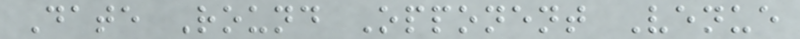Date Round Opponent Venue
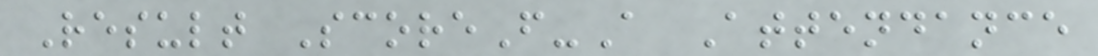Result ScoreF-A Attendance
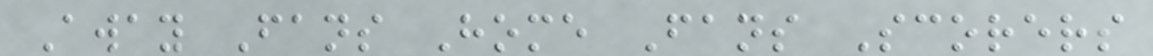Away Fans Home Fans Scorers
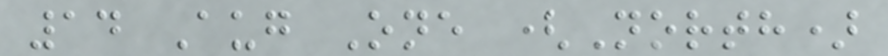14 Aug One (North)
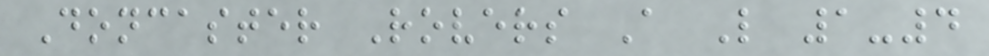Doncaster Rovers A L 1-4
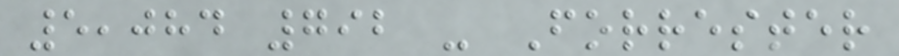5,084 792 - Forrester
